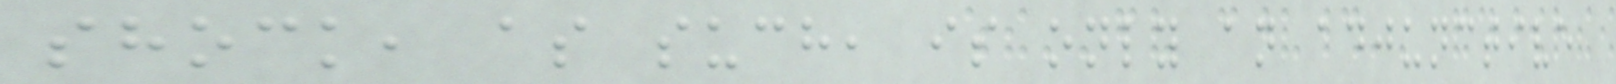shock, as such, is only an adjunctive
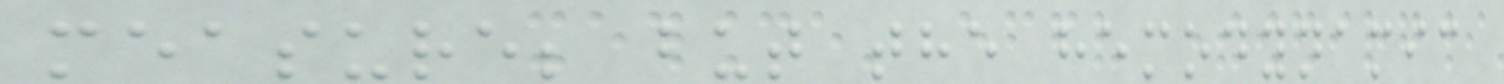measure; but the hemodynamic
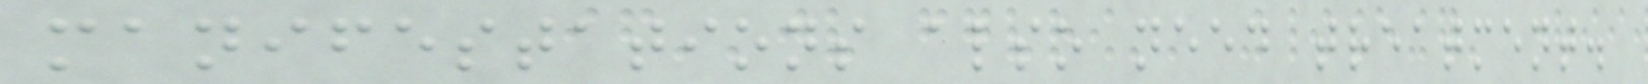manifestations also need treatment.
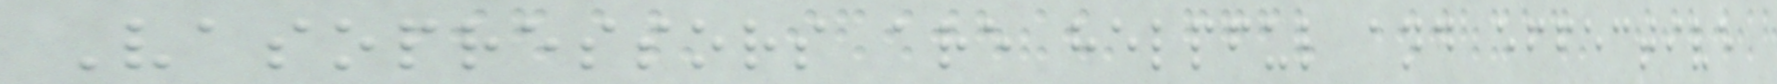Vasopressors are helpful and effective
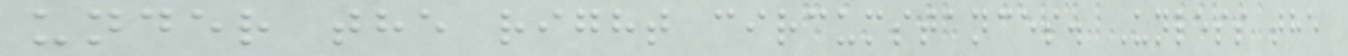under the right circumstances. Unless the
